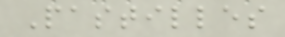Pastilles
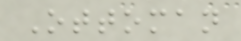Ottoman
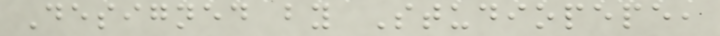Designed by Studiopepe,
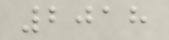2018
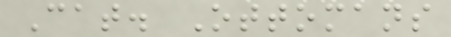Cat. Ottomans
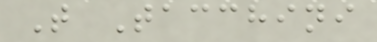T Tacchini
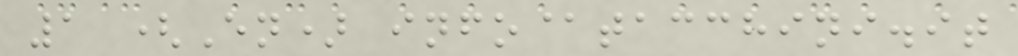1 (En) info@tacchini.it
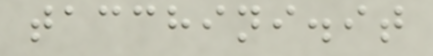tacchini.it
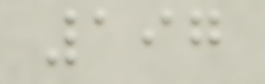197
